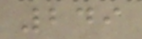249
